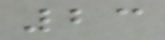23
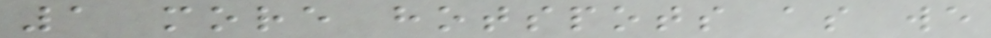1 more hotspots as we
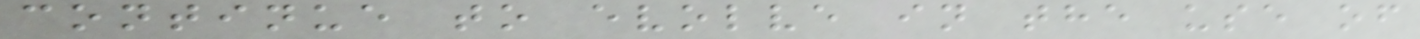continue to evolve in the use of
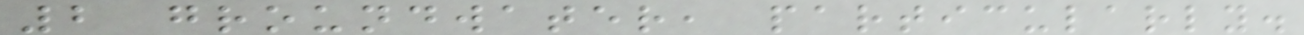2 groundwater, particularly.
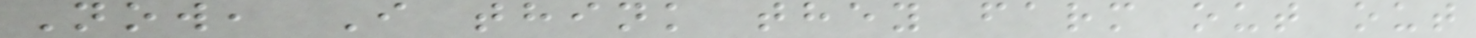Now, I think they farm out out
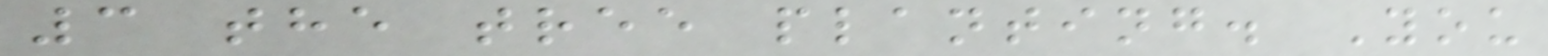3 the tree planting. You
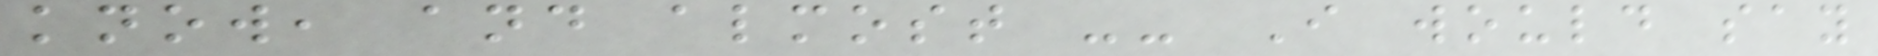know, and almost -- I would say
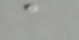a
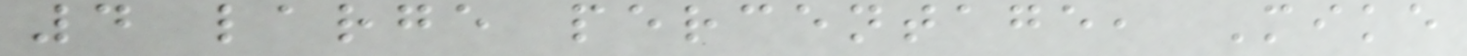4 large percentage, Mike
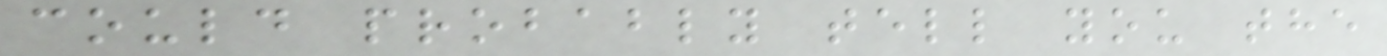could probably tell you the
